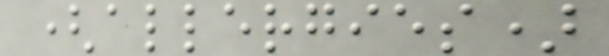(allergies)
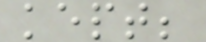kept;
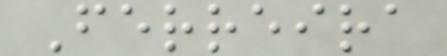Ferreira
